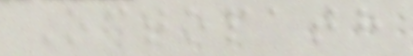Octopath
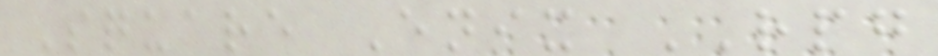Square Enix RPG
